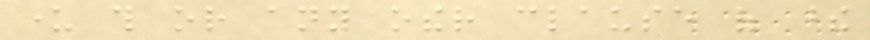under this or any other clause of these
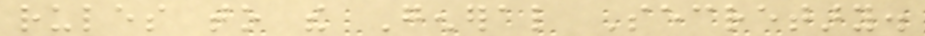rules to the General Secretary.
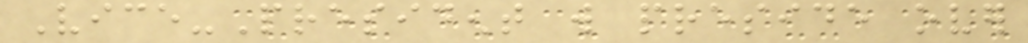Vice-President will preside over
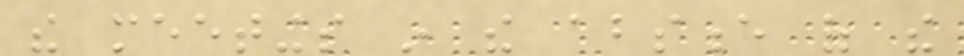the meetings in the absence of the
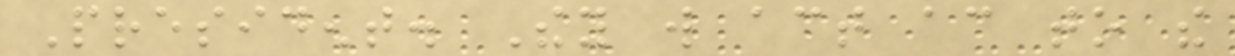President. They will act according to the
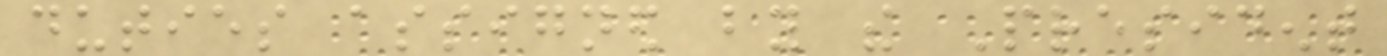duties assigned by the President
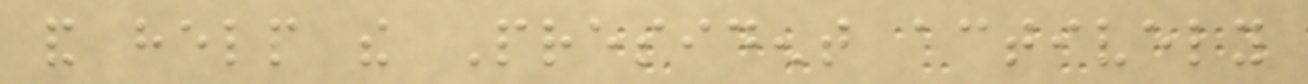and help the President actively
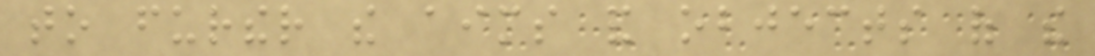to further the aims and objects of the
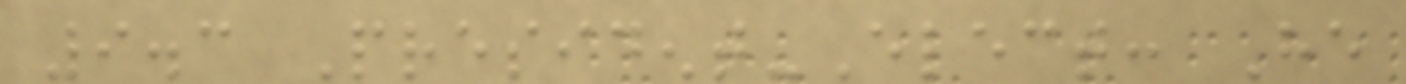9.3 President-Elect: He
